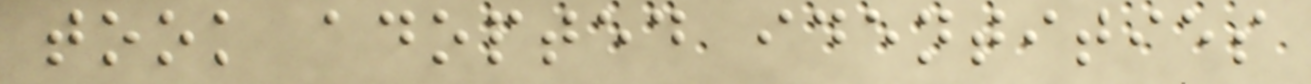took adopted identities
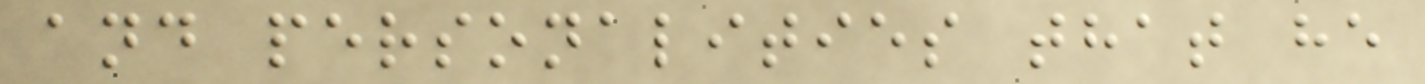and personalities that he
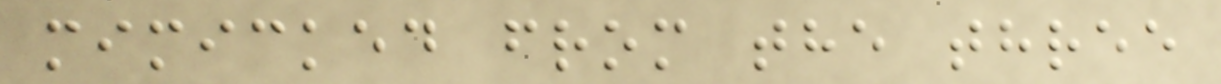mimicked from the three
